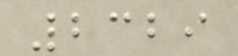2329
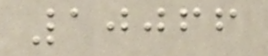10066
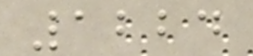1224
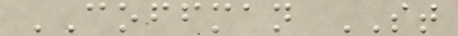COFFMAN ST
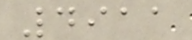4911
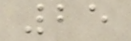25
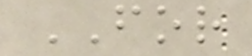FOR
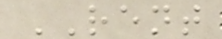RENT
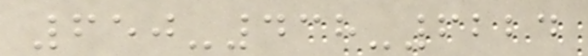650-438-6224
